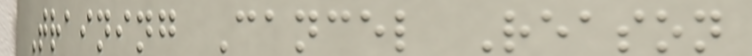Training Cancel Reason
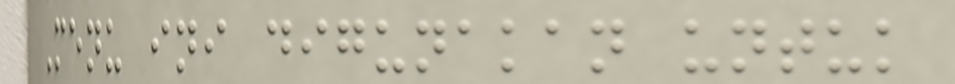Menu ini digunakan untuk
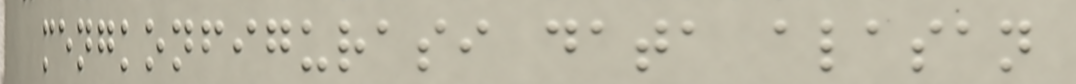mengkonfigurasi data alasan
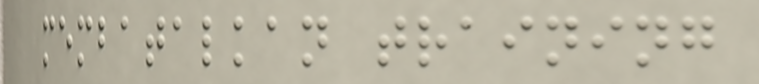membatalkan training
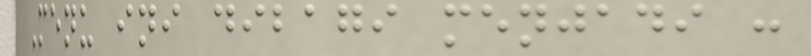Menu ini dibagi menjadi :
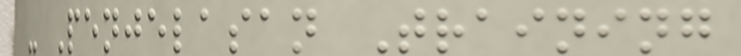- Penjelasan Training
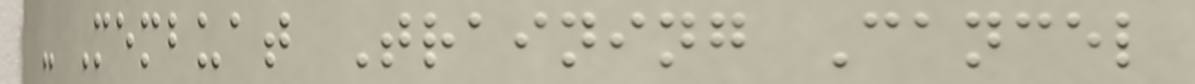- Membuat Training Cancel
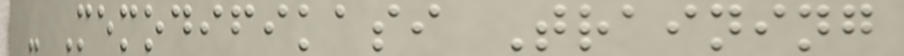- Memodifikasi Training
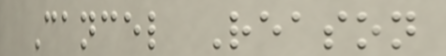Cancel Reason
